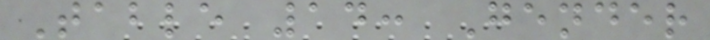Table 14: Gender
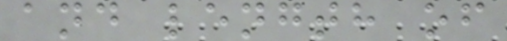and length of
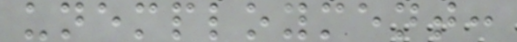unemployment:
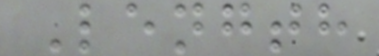Length
